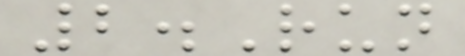2.Run
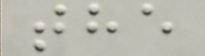the
